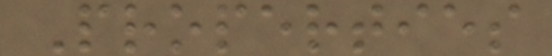Properties
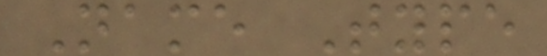Name Type
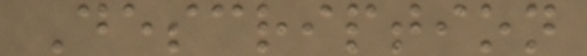Description
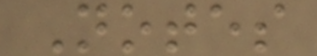Notes
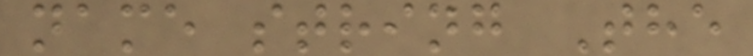name string The
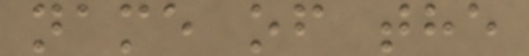name of the
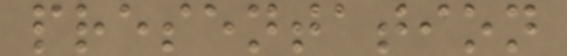presentation
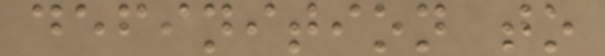definition to
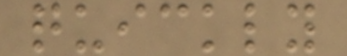quickly
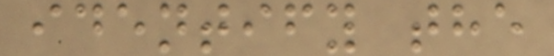identify the
